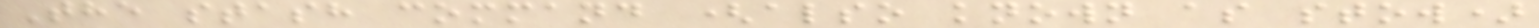The stash command (also known as stow)
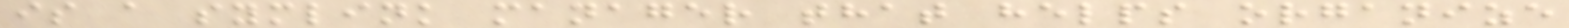is a symlink manager that helps organize
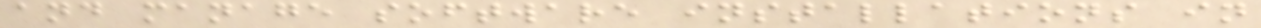and manage software installations in
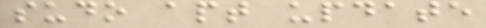sudo apt update
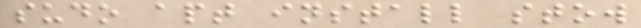sudo apt install stow
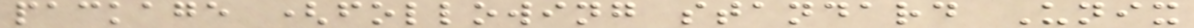package (following standard Unix
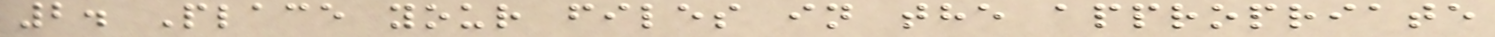2. Place your files in the appropriate
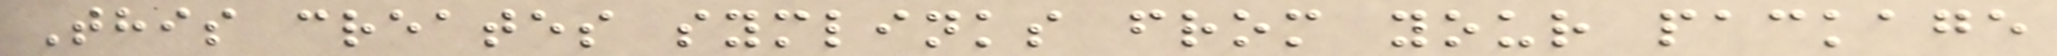This creates symlinks from your package
